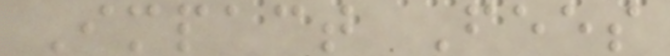Impact Fees
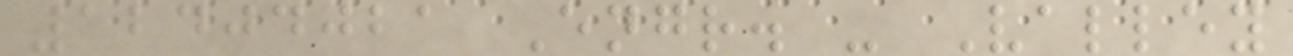12404021 Engr. - Valley
